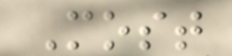Most
